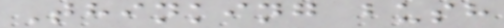Thinking bush
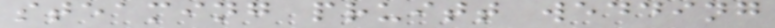steaming pruitt wedding
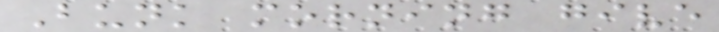Bunk morning give
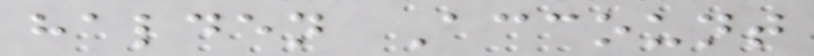halden Account
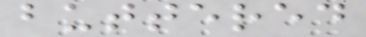buttered
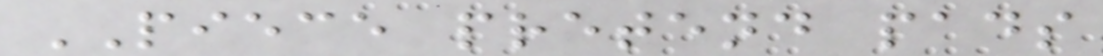PIECE pretend pads
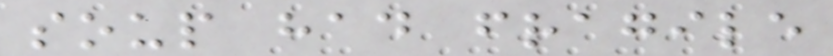soup had fragile
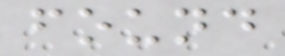found
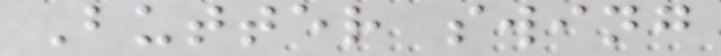Butter swing
